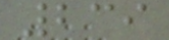239
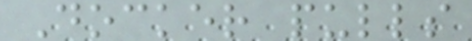Docker pulls
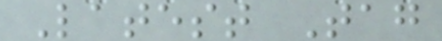Latest Tag
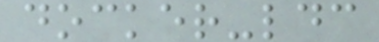docker-ldc
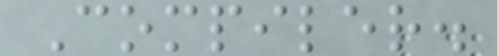Compiler.
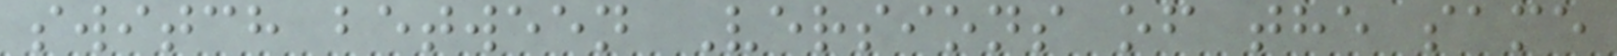switch between Versions of the same
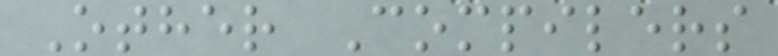Other Compilers
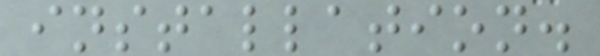installation.
